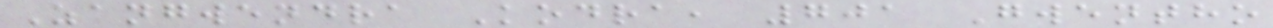Zangwendra Kodra, 701 Gwentho
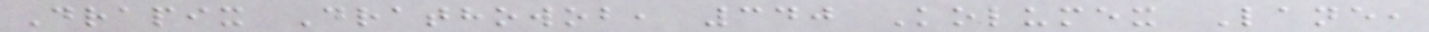Drapix Drathowob, 340 Kolumex Lane,
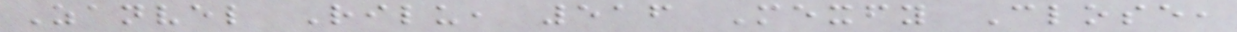Zanvel Rilu, 516 Mexfy Close,
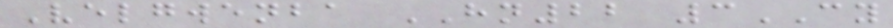Velgwenba HN22 3CY
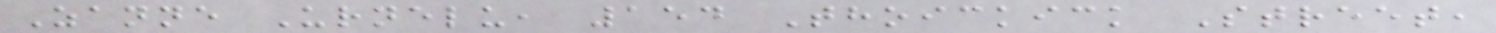Zanne Urnelu, 154 Thoickick Street,
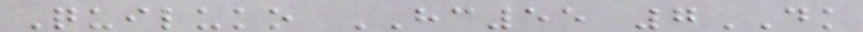Quiluko HC55 7DK
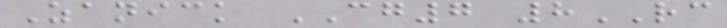Zanick CG7 8RC
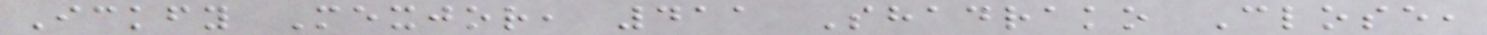Ickfy Mexjor, 411 Shadrako Close,
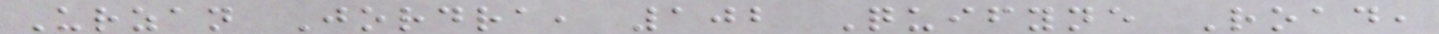Urzan Jordra, 102 Quifyne Road,
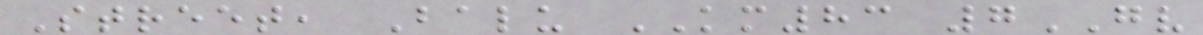Street, Balu KM83 7GV
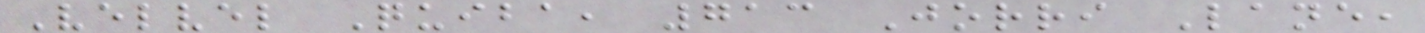Velvel Quiba, 713 Jorri Lane,
